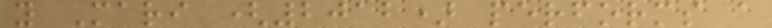y Mari (2012) performs a
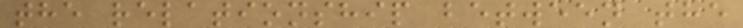the relationship between the
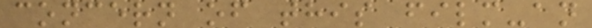concern of this film-an
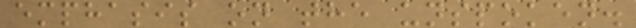emphasis on the unspoken.
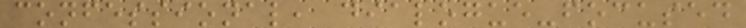confessional, dialogue-focused
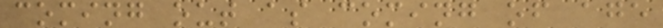coming out as coming of age
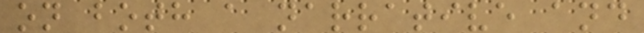on both a narrative and
